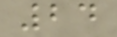24
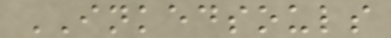INKEDSOULS
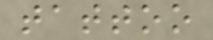tattoo
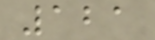121
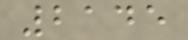2145
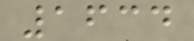1634
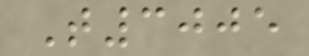T3005
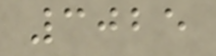3025
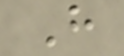H
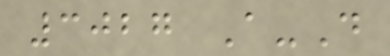3027 A-D
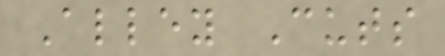Alley Cuts
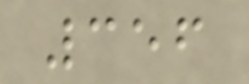356
